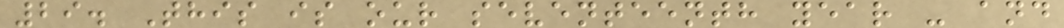29. This is our seventeenth year - and
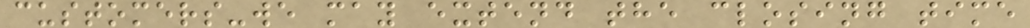customers-we may extend the closing time
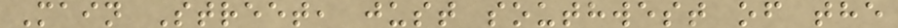Main Street, just southwest of the
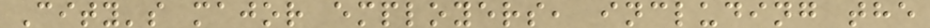City's major employers, including the
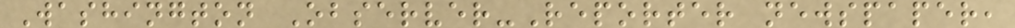Washington Observer-Reporter newspaper,
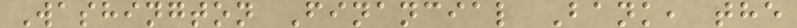Washington Financial Bank, the
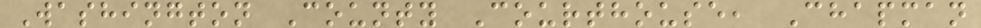Washington County Courthouse, Chapman
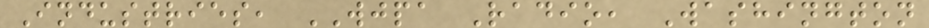Industries, WJPA Radio, Washington
